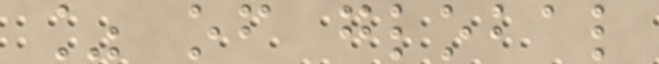% of global
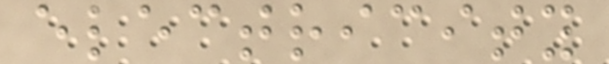electricity
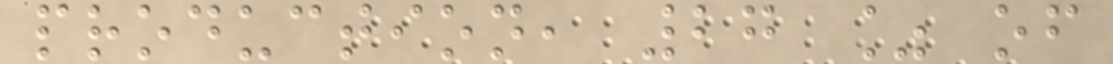production, 27 % of
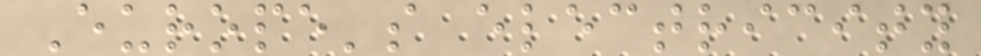Europe's electricity
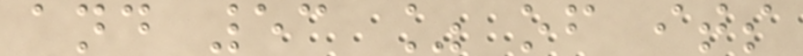and 53 % of its
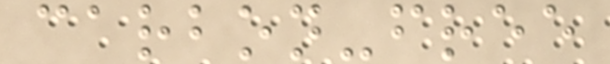carbon-free
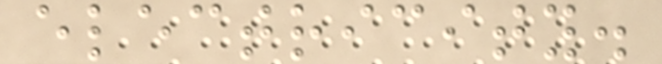electricity.
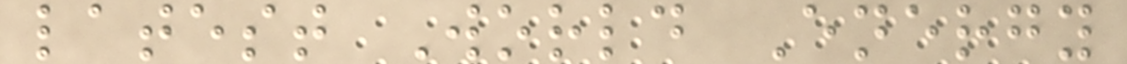latest World Energy
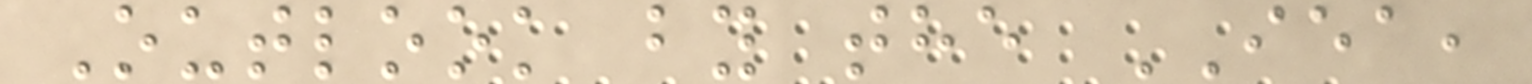Outlook by the IEA,
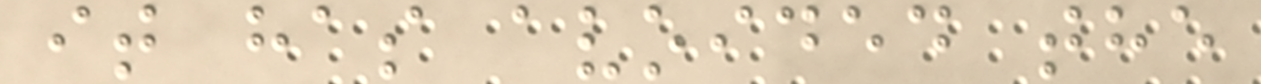it has avoided the
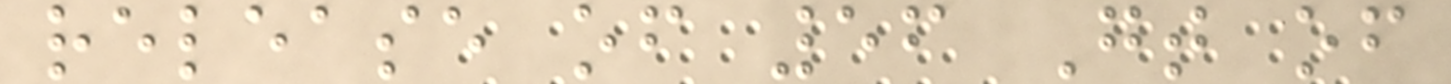release of 56 Gt of
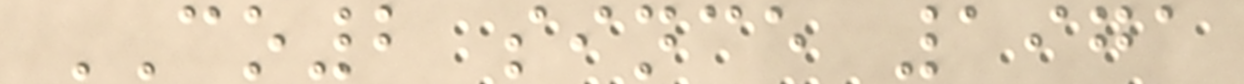CO2 since 1971
